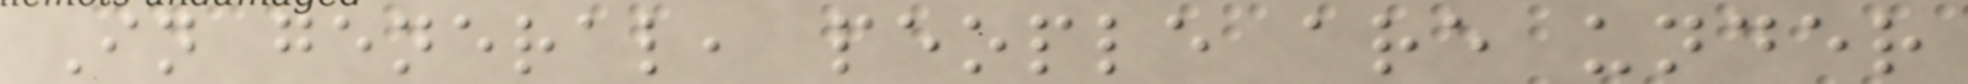In general, people are under
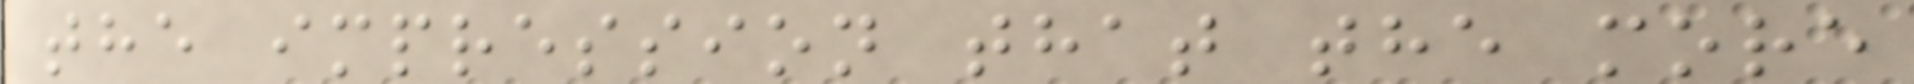the impression that the more
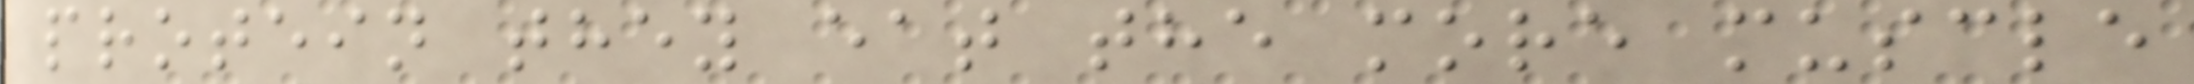protein they eat the more muscle
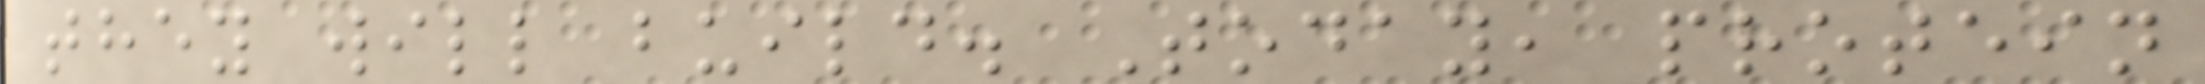they will build. Today, protein
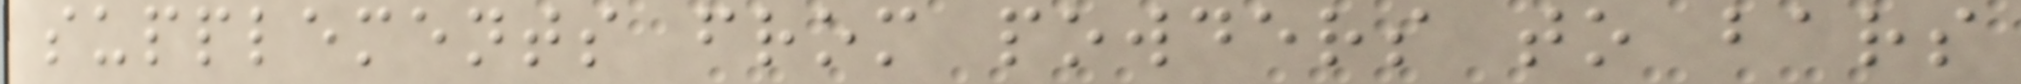supplements from powders to bars
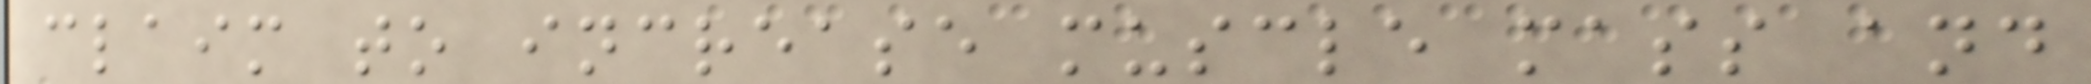claim to increase muscle mass and
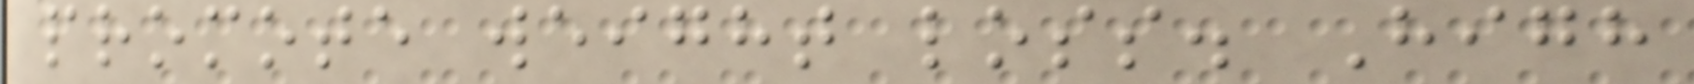promote weight loss. High
